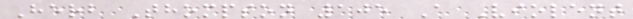Herb Thompson 105 A Violent
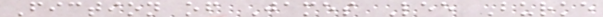Fiction of James Lee Burke
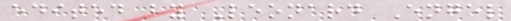edited by Leonard Engel
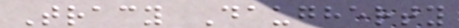Tracy Daugherty
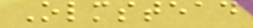Olmstead
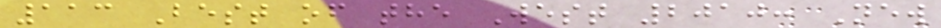113 Best of the West 2010: New
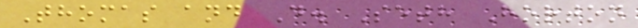Thomas and D. Seth Horton
